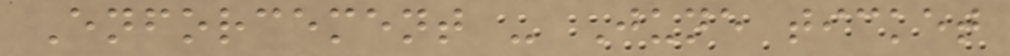Enforcement - June ticket
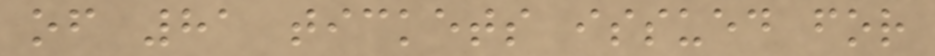of 81 tickets issued for
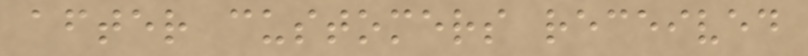after customers received
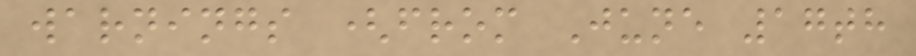warnings (from June 17th
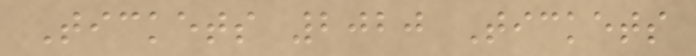Tickets 2020 Tickets
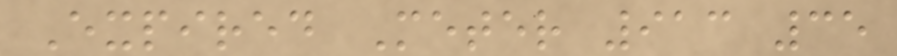Expired Meter 913 35
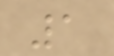1
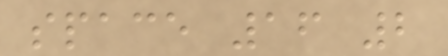space 16 2
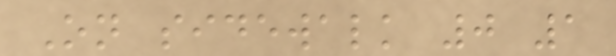On sidewalk 0 1
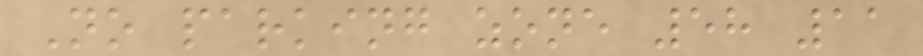No parking zone 58 11
